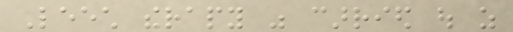Leech therapy was carried out as
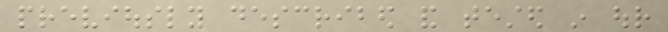previously described and tested in our
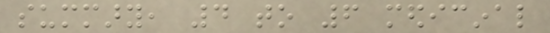summary, 4 to 6 medicinal
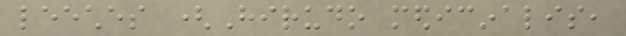leeches (Hirudo medicinalis,
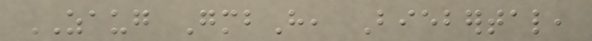ZAUG GmbH, Biebertal,
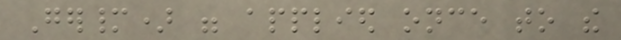Germany) were applied once to the
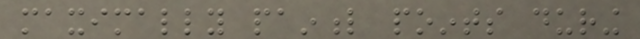maximally painful points during
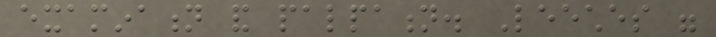examination and palpation. Leeches were
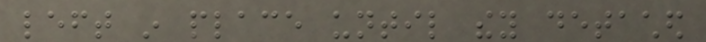left in place until they detached
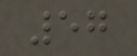57
